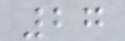27
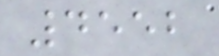4552
